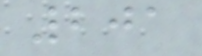201
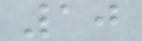10
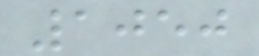1050
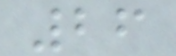26
